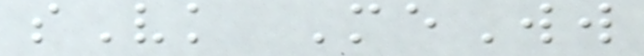sVk MeWw
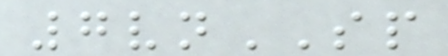7vnSP
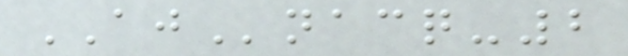AJnacq-2
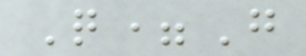Q=G
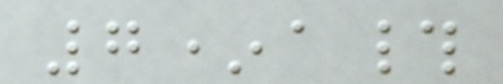7*a#
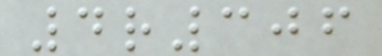4r306
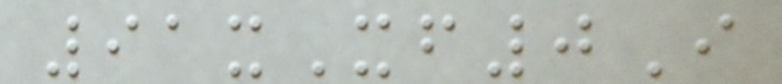91xXf0I
